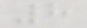8
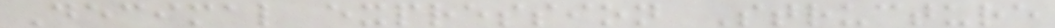Decimal expression Structure
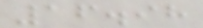16.98
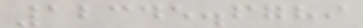12345.6789
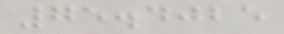75.4025
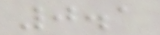0.1
